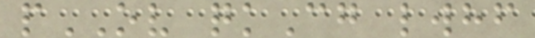pOV qkCg lwhf
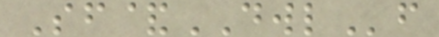Sf&DWLf
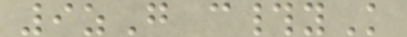9zG c#yK
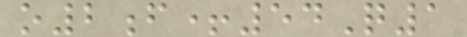o2f+54Q1
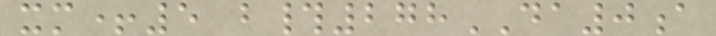xm+5 b#278DA0a
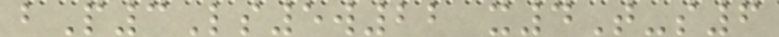bP3Ls5w22 x4T-s6
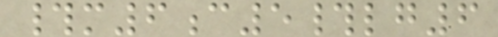#m6c5#lg6
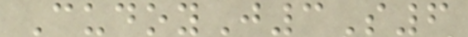CudoyJ3S6
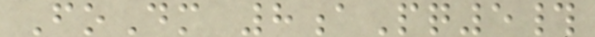FoDm 8aPq5#
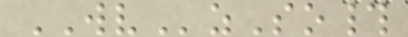WVzSo#
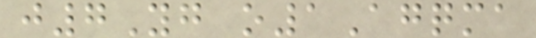j7Yg o1Agqma
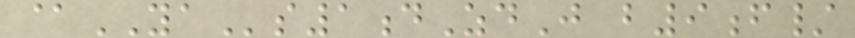@YAs1dZdJ b9f/
